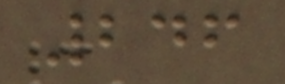246
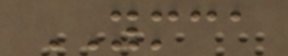YMCA
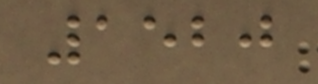1520
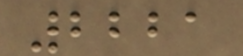2221
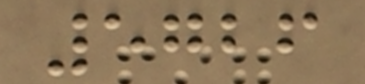5726
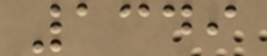1349
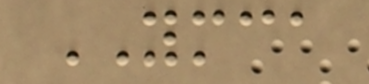YMCA
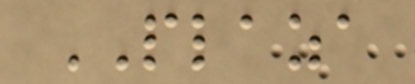PLAZA
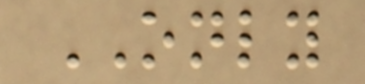ONLY
